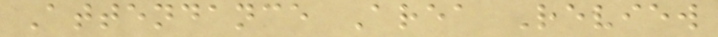Attendance Area Review
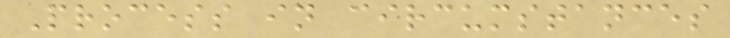Process in circumstances
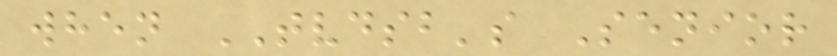when TVDSB's Senior
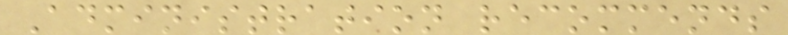Administration recommends
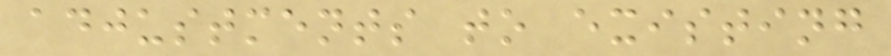adjustments to existing
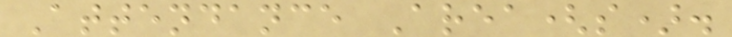Attendance Area(s).
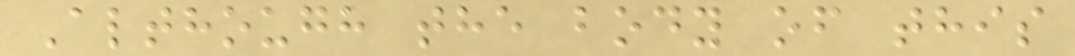Although the body of this
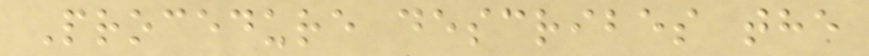Procedure describes the
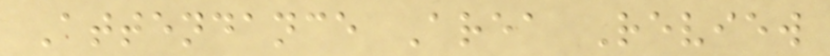Attendance Area Review
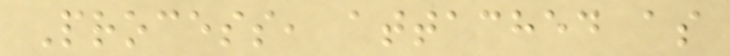Process, attached as
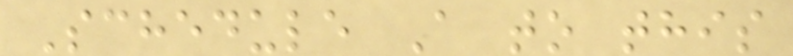Schedule A to this
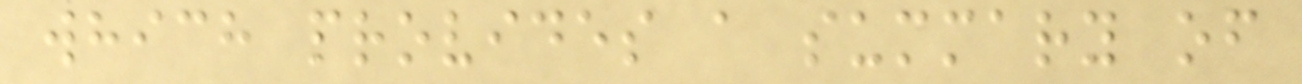which provides a summary of
